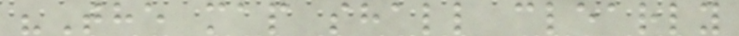"The map shall clearly
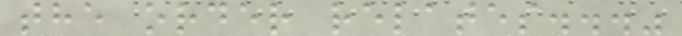the order relates..."
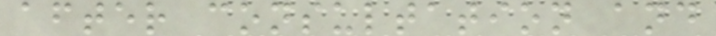after consultation and
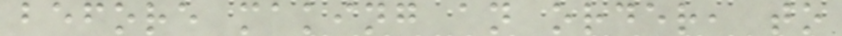before making an order, to
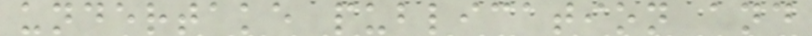undertake publication and
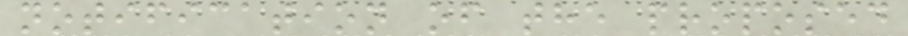notification of the proposed
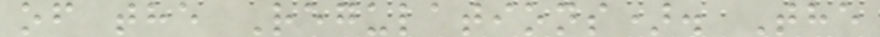of the Regulations). The
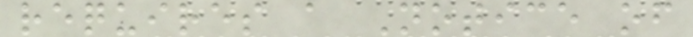requires a Notice of
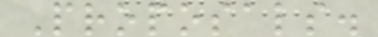Proposals.
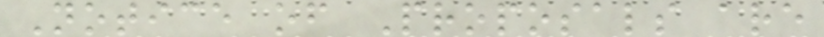Notice of Proposals are
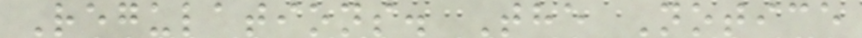Regulations. The Notice
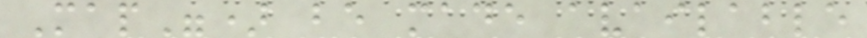Map") be made available
